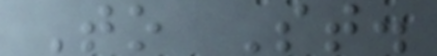To St.
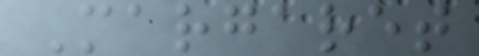Margaret
